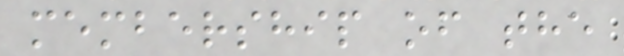membership of the
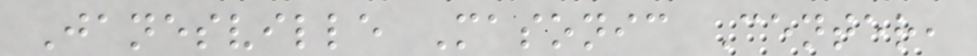Janesville Masonic Center,
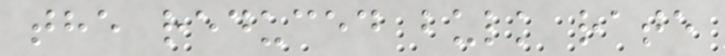the reduced bulk rate
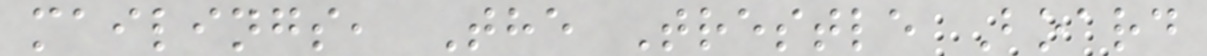mailings, The Trestle Board
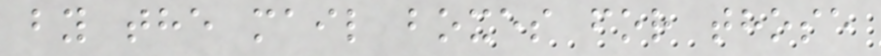by the mail boxes for those
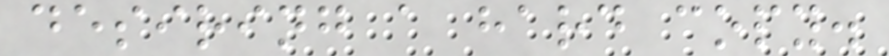desiring a hard copy.
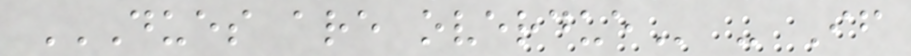DUES ARE OVERDUE - If
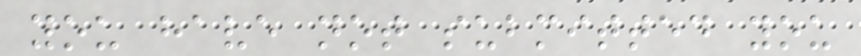you have not submitted you
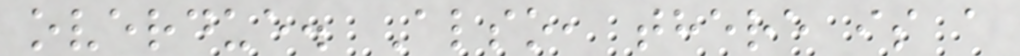overdue. Also, there is a
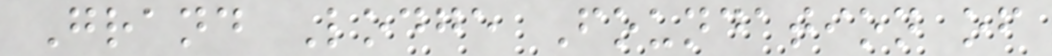Grand Lodge Foundation of
